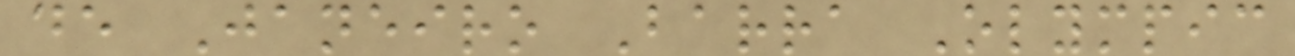de Janeiro Barra Olympic
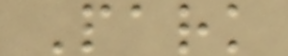Park
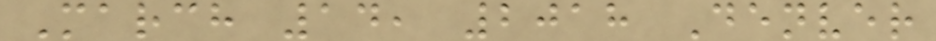March 14, 2018 Denver
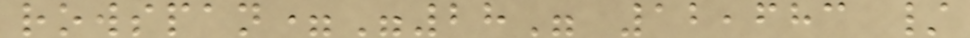rowspan="28" 12,683 /
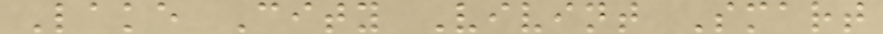Lake City Vivint Smart
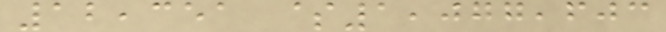12,351 $1,077,603
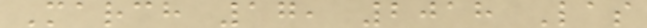March 17, 2018 Las
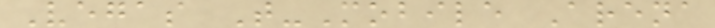Vegas T-Mobile Arena
